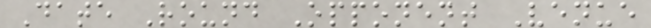Date Round Opponent Venue
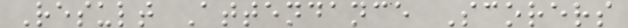Result Attendance Scorers
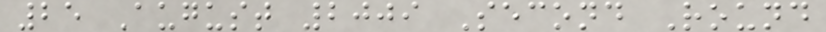25 August 2009 Second Round
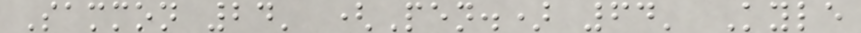Sammon 24' (Pen.) 64' Kyle
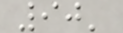90'
